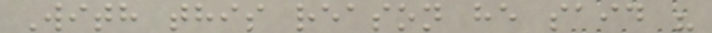With this reason he said "
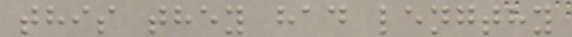this they had lengthy
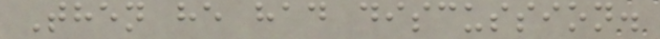Then he had discussion.
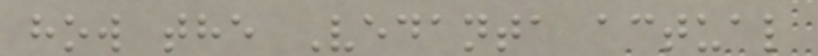how the Vedanta actual
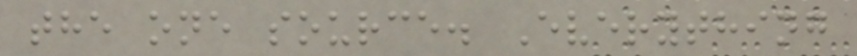the one source. Everything
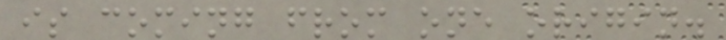is coming from one origin.
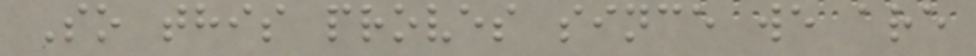So this proves since we are
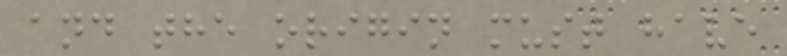and the origin must have
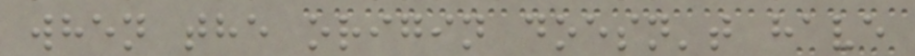when the origin doesn't have
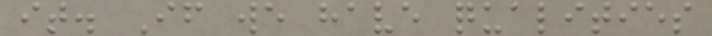it. If we have qualities
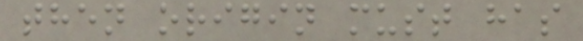then origin must has
